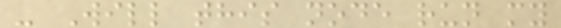- Will this node run my
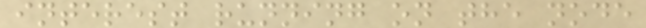interest running on the node
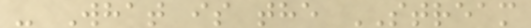- What is the STREAM
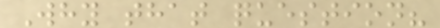Why that question?
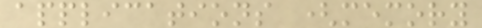applications (memory
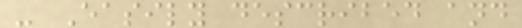- Easily described and
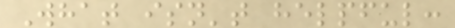What isn't helpful:
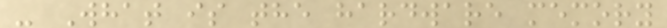- What is the hardware memory
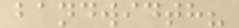bandwidth?
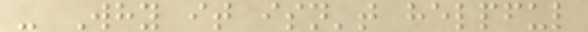- Why it isn't helpful
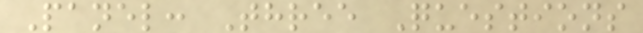Panel: Three Questions
